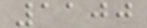1100
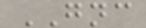GNC
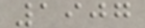1907
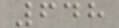648
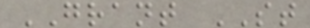GRANT ST
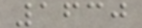1630
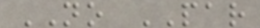NO PAR
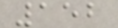152
